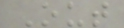Out
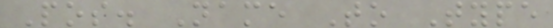Pos. Name To Type
